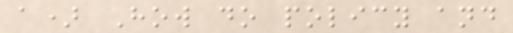a) How do policy and
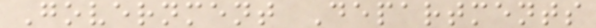Government Departments
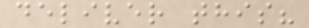deliver this?
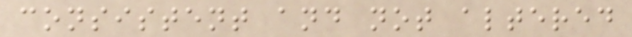consistent and not altered
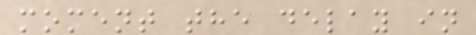moment the delay in
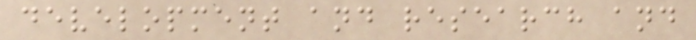development and research and
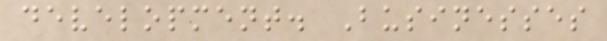development. Businesses
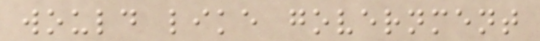would like government
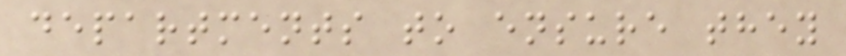departments to ensure they
